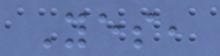Yes,
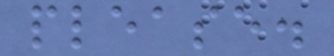please.
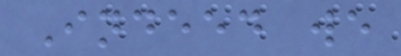Indeed we
